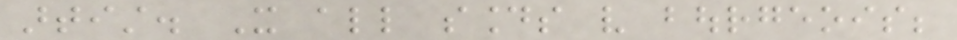artist. It all sounds very bourgeois;
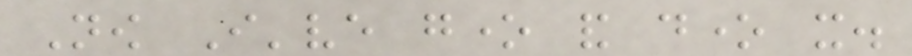Now I've gone and done it.
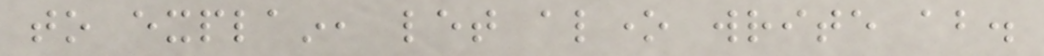to explain, let alone write about.
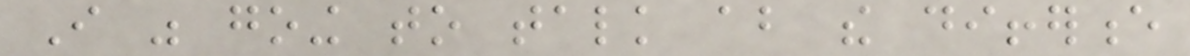I was going to talk about the difference
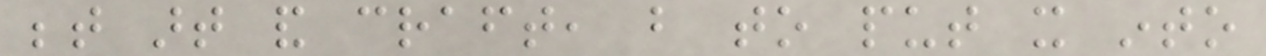between art and craft, but to put it into
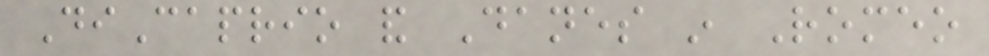DiCaprio and Danes in Romeo
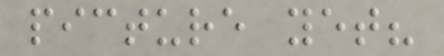picture yet?
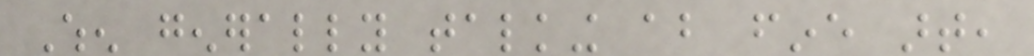When generally talking about fine art,
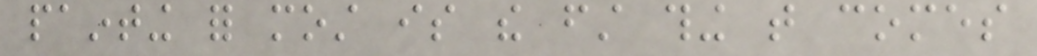painting for most is the first thing that comes
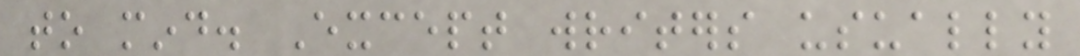to mind. Except writers usually
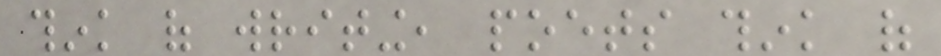think of writing, poets think of
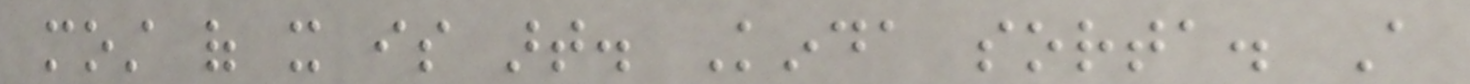most of it is art. Kinda sorta. A
